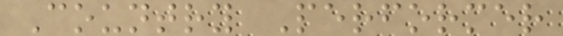Country Performer
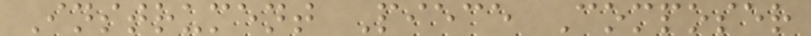Instrument Piece Composer
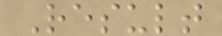Result
